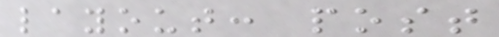layout: post
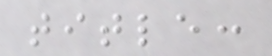title:
